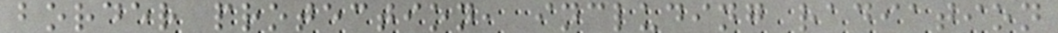border protection, including radiation
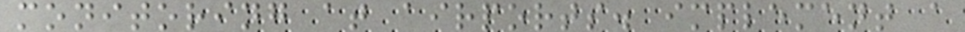monitoring at airports. implement a
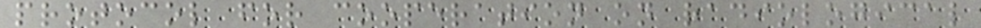protocol for cooperation on radiological
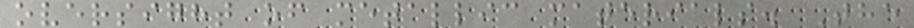oversight of metallic materials. The
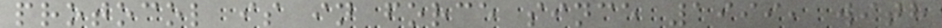protocol is in force since 1999, with
